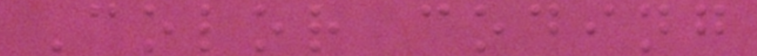Color coding
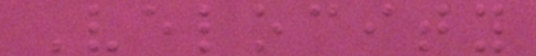Velocity
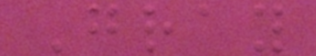Gray
